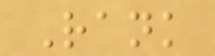Rank
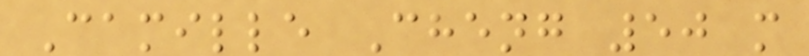Camille Cheng 50 m
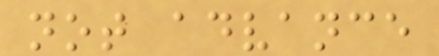not advance
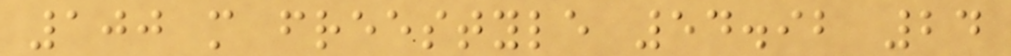100 m freestyle 54.92 24
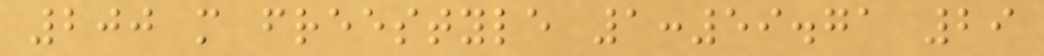200 m freestyle 1:59.71 29
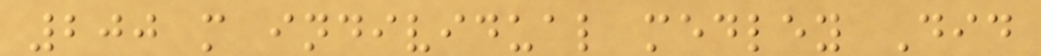200 m individual medley Did
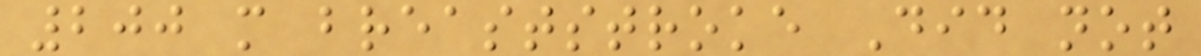200 m breaststroke Did not
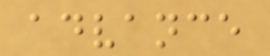advance
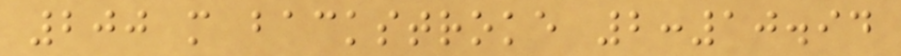200 m backstroke 2:10.94
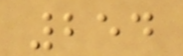254
